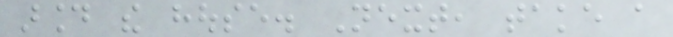around the house. Next, take a
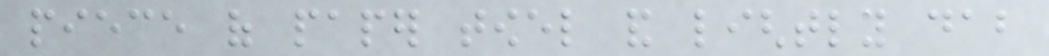piece of paper towel and lightly dab
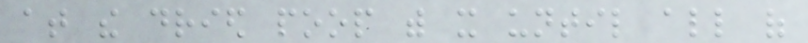at the dried poop with it until all of
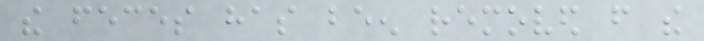the feces has been removed from the
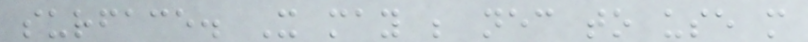surface. It may be necessary to use more
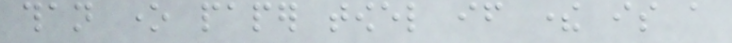than one paper towel if there is a
